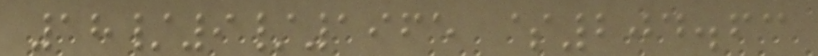18/9/1965 $204.63
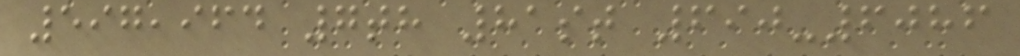597,964 7th 81st 690-6086
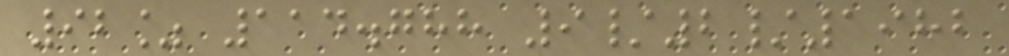92% 114.788 9/2/1982
